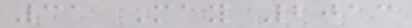31 May 2013
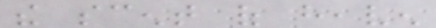the scent of heaven
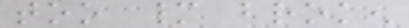too many broken
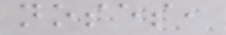noses,
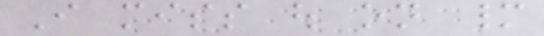I miss out on many
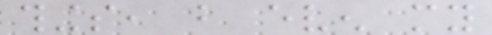things, but even my
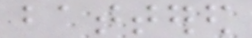battered
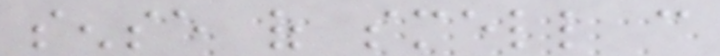sense of smell can
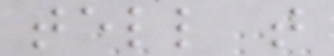tell that
